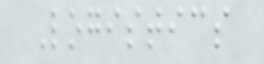Logistics
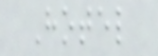Hotel
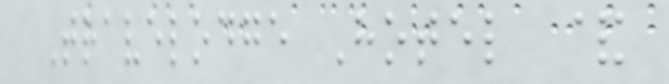Travelodge Hotel &
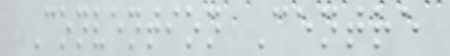Convention Centre
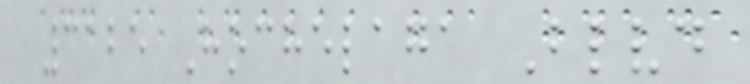3125 Hochelaga Blvd
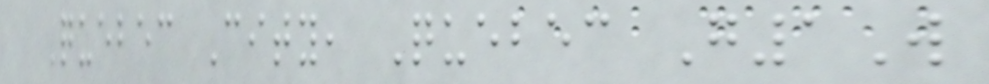Quebec City, Quebec G1W
